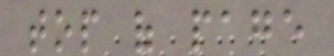top of page
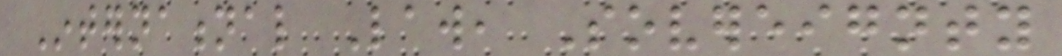International Law, Sovereignty
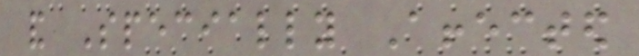and Specially Affected
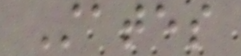States
